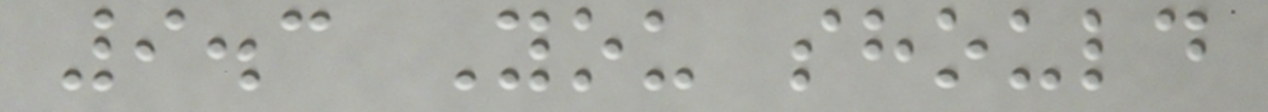9.3 You should
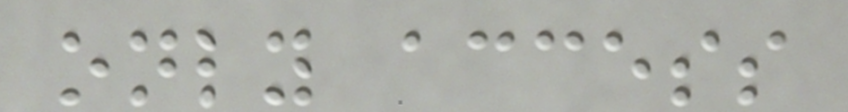only access
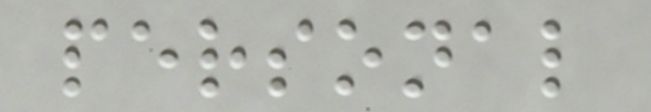personal
